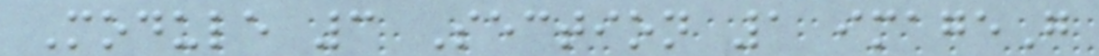Module 3 Section 1 imageG
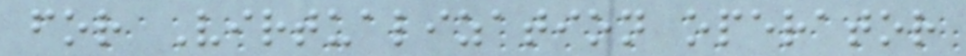for Virtualization operator
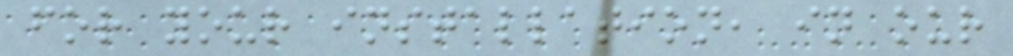for your installation, in our
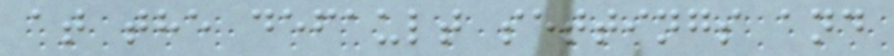at the default settings and
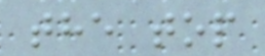the top
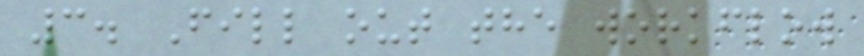3. Fill out the workflow
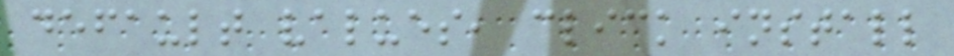default values, click install
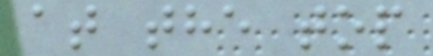at the top
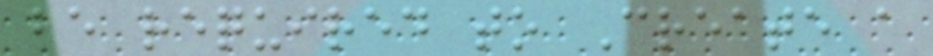be required to Create a
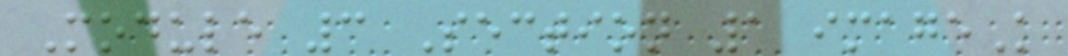Module 3 Section 1 imageK
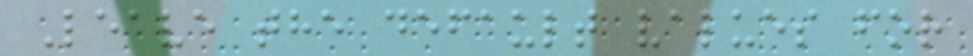Leave the default values for
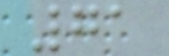71
